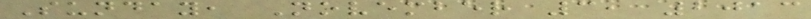Sunday, November 3, 2013
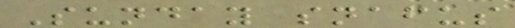Sunday snafus
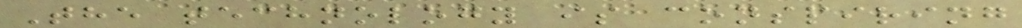The technology is conspiring
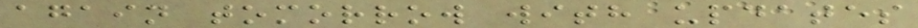again tomorrow with updates
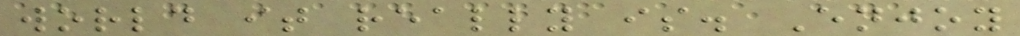world it really is. Enjoy
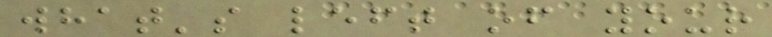what's left of your
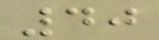40
